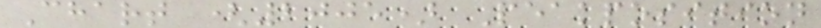Chart (2005) Peakposition
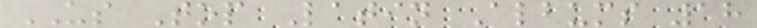US Top Latin Albums 18
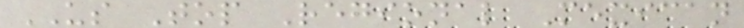US Top Regional Mexican
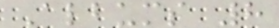Albums 8
